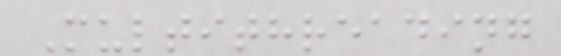Multithreading
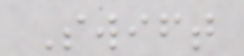Swift
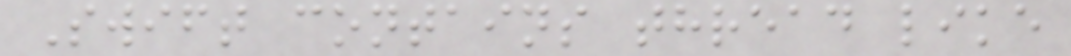Swift contains thread like
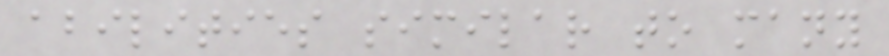abilities similar to many
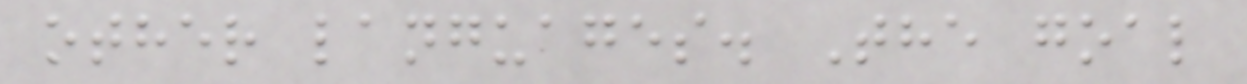other languages. The goal
